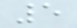5
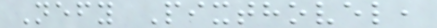Nefy Pixthovel,
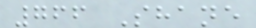766 Shane
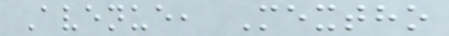Avenue, Mextho
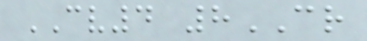CV4 8CR
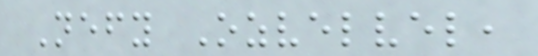Nefy Ozvelvel,
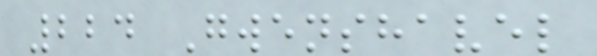224 Gwenshavel
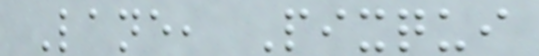Lane, Pixqui
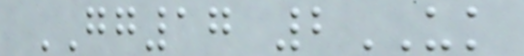GG17 2UK
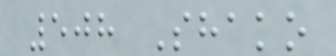508 Shako
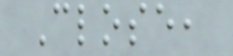Close,
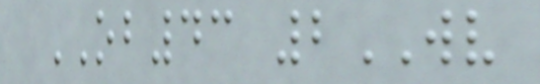OB43 2WV
